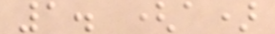1. (a)
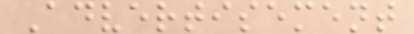Advertisement
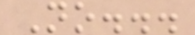No...
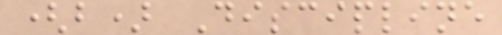(b) Discipline
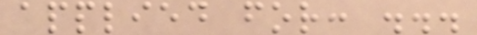applied for: ...
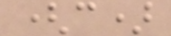(c)
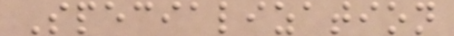Specialization
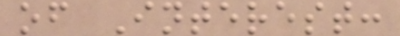of Interest:
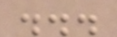...
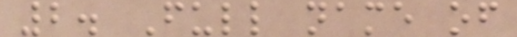2. Full name of
